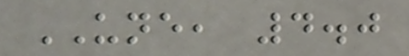UNE, 4.0
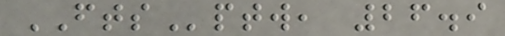FTSptw, 26.9
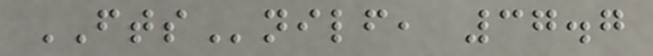FTSnilf, 37.7
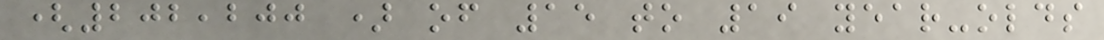(202,200 ) of 15 to 19 year-olds
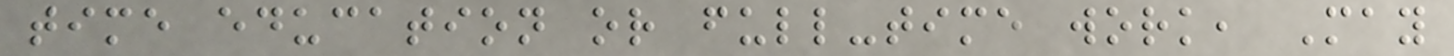time education or full-time work, May
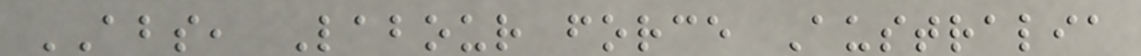ABS, Labour force Australia
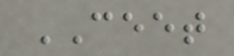CEET
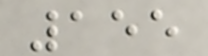155
